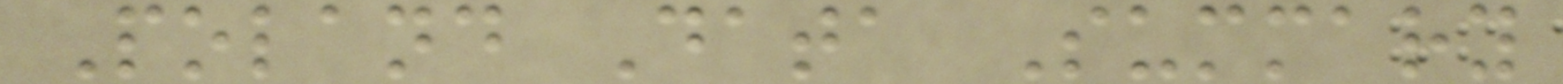Poland Data Summary
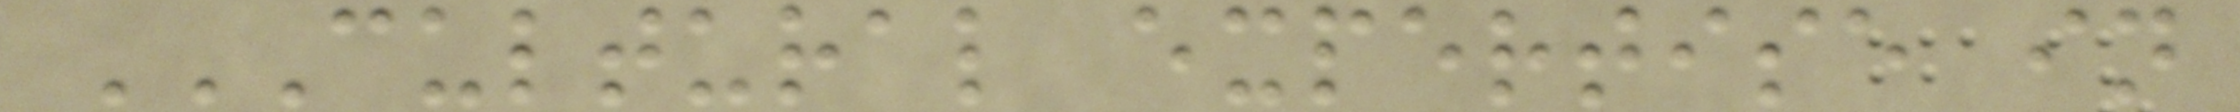CULTURAL EXPERTISE IN
